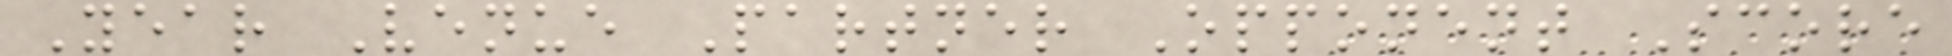Year Venue Partner Opponent Score
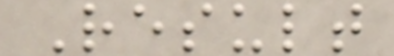Result
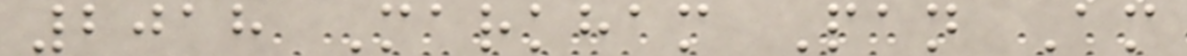2018 Markham Pan Am
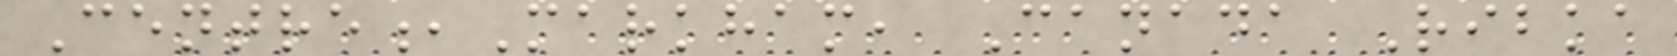Centre,Markham, Canada Ribka
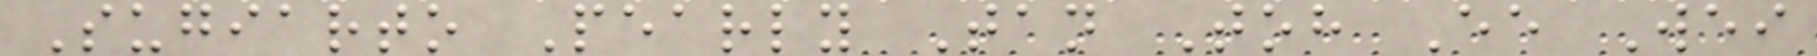Sugiarto Pearly Tan Toh Ee Wei
